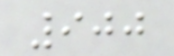900
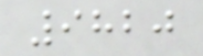9820
